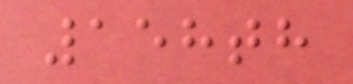158th
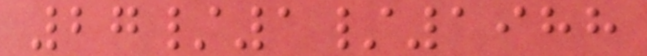27/1/1988
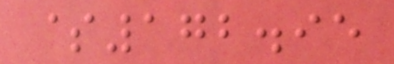$172.95
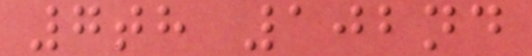7th 102nd
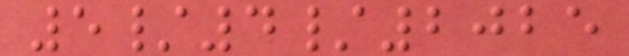5/4/2025
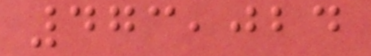473,024
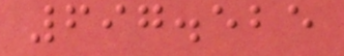697.525
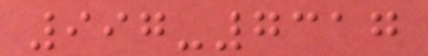997-7317
